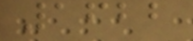1622
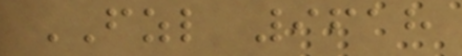FZL 9618
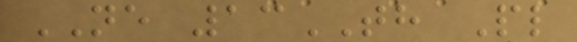NE 13TH Pl
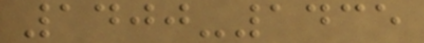1400-1435
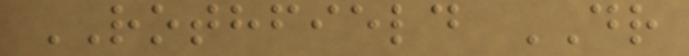ROTHFIELD DR
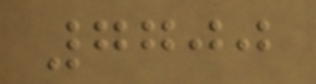7700
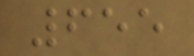655
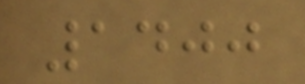1400
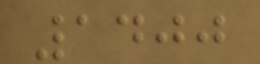1400
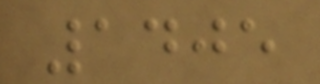1405
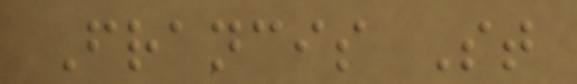Francis St
